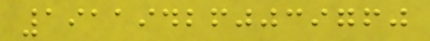191194260039760
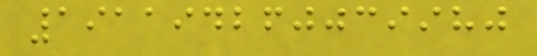191194260039980
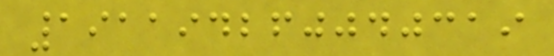191194260040319
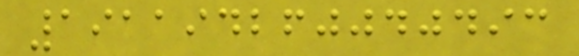191194260040493
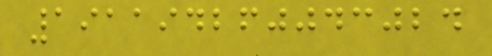191194260043024
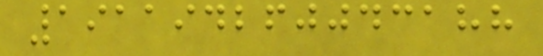191194260043188
